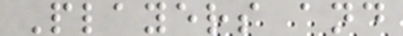Players and
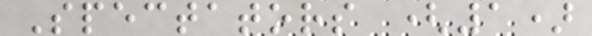Spectators (1)
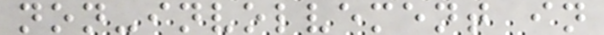non-involvement in
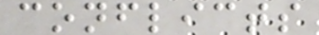conflicts
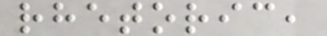rhetoric,
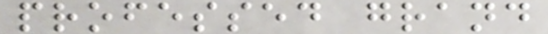professed grand
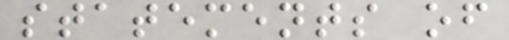statements of
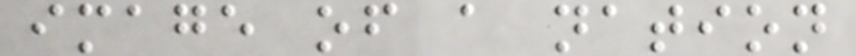image of a nation
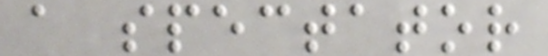a spectator
